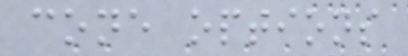cone options
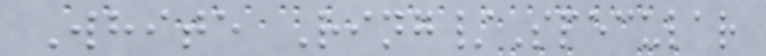White Ring/Specular
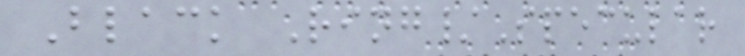Black Ring/Specular
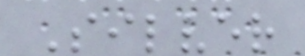Silver
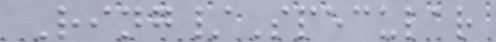Ring/Specular
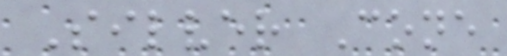Silver Cone
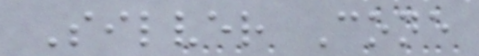Silver Cone
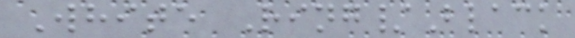White Ring/Black
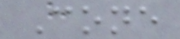Cone
